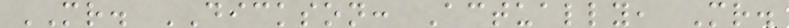MR. DICKSON: Actually, Mr.
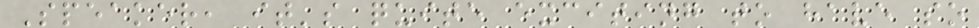Speaker, it's quite exciting to have so
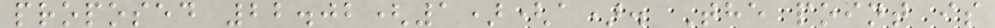proposed 22.02(1)(a). The point is
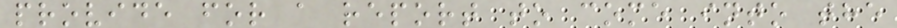provide for a report to come into the
